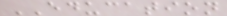EDUCATION
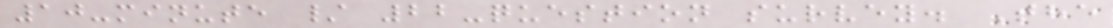10-minute / 22-question survey. The
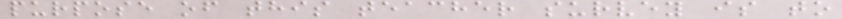purpose of this teacher survey is to
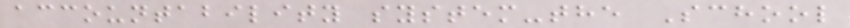accountability system-the School
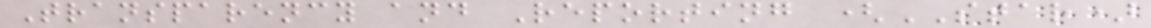Transparency and Reporting (STAR)
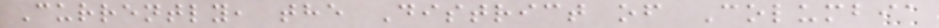Currently, the District of Columbia
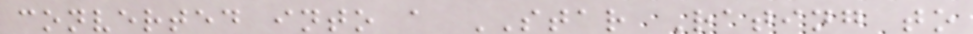converted into a STAR Rating to
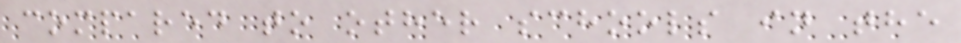compared to other schools in the
